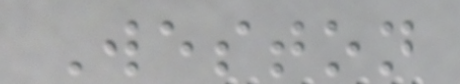Weston
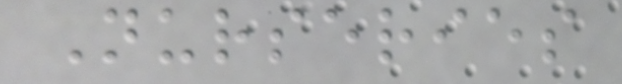Nurseries
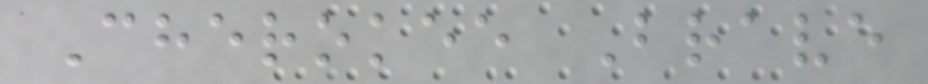Cherokee Brave
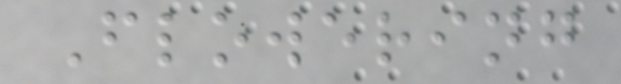Flowering
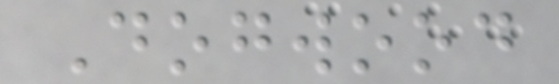Dogwood
